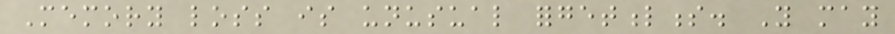Memory loss is unusual forgetfulness. You may
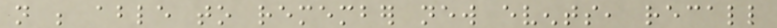not be able to remember new events, recall
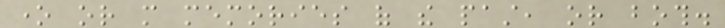one or more memories of the past, or both.
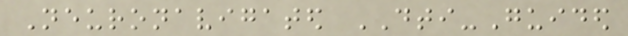Neuronavigated DTI-Guided
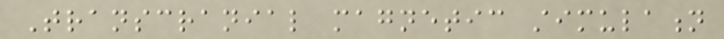Transcranial magnetic stimulation
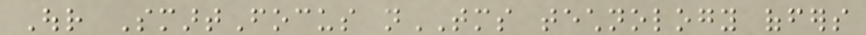Our SmartFocus nTMS technology offers
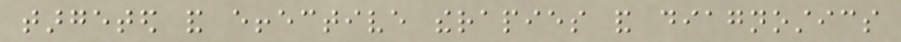targeted and effective therapies and diagnostics
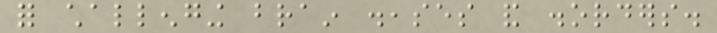for challenging brain diseases and disorders.
